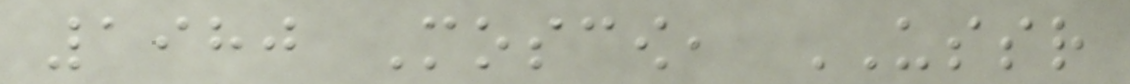1980 Moscow, USSR
